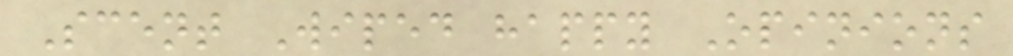Scent Wiped happy Opinions
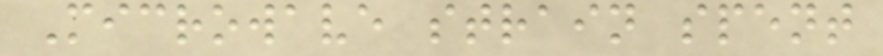Microwave strain spent
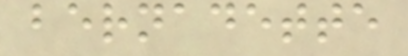bernadette
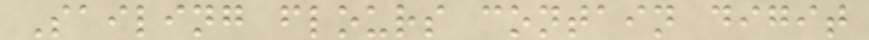Sailing flours contain digit
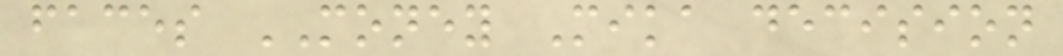faces MONEY Mika decision
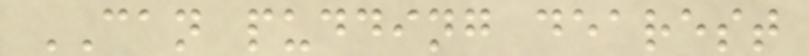CAN pudding dearest
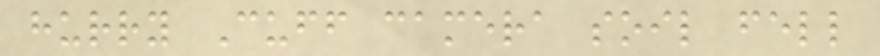hurry Cuff camera soil fell
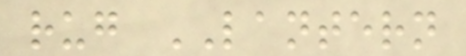rug LANTERN
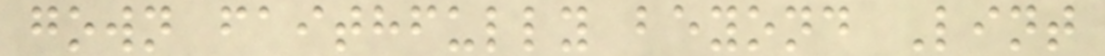gown faithfully beyond Lint
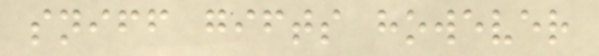sniff gifts however
